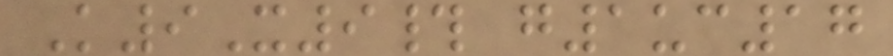K9X9# g1uc17
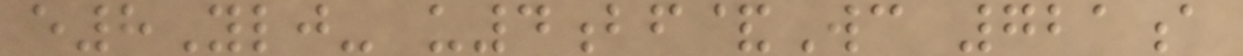e8Ylj- u4bf&Wc 721a
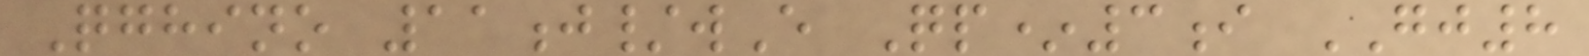Qghino 11j/wE Qp*3i GJ8
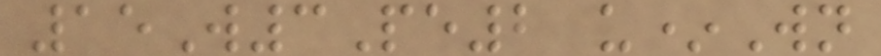15W3Pe2 u*Wn
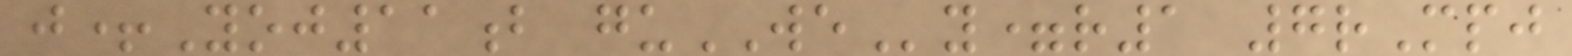j+Yoj11b guWEy=r1 7rMpj
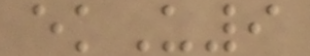ekU9
